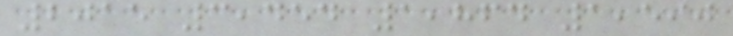2015 3,454 1,864 1,590
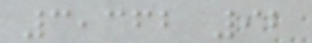3,362 92
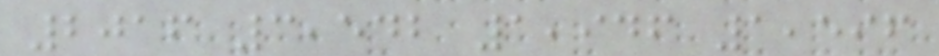2016 3,542 1,946 1,596
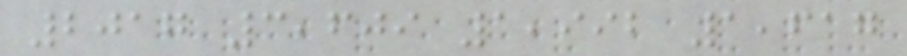2017 3,609 1,992 1,617
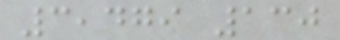3,479 130
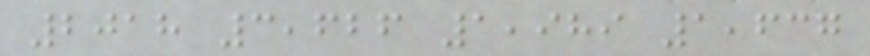2018 3,626 1,989 1,637
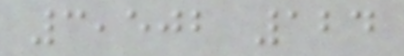3,502 124
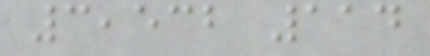3,532 114
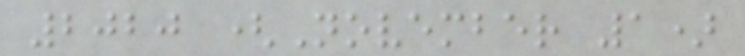2020 (November 1)
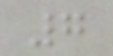7
